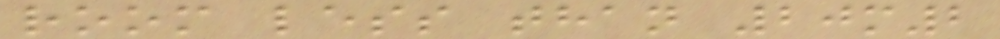room less than 20m2
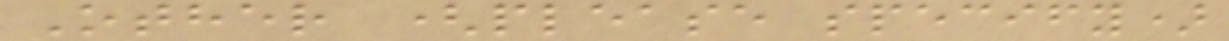Other (please specify)
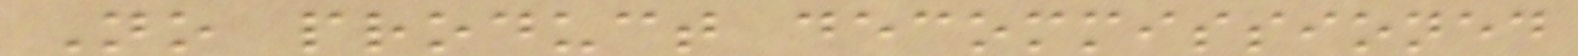No product decommissioned
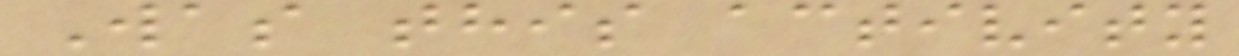Was this activity
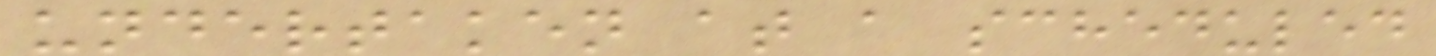undertaken at a scheduled
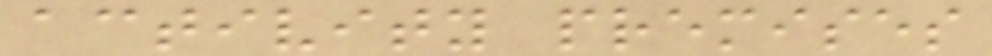activity premises
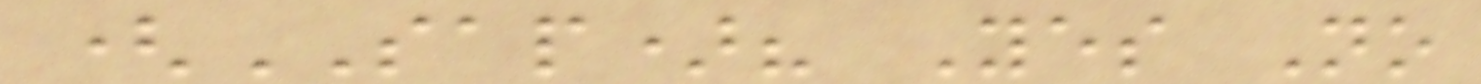(SAP)? Yes No
